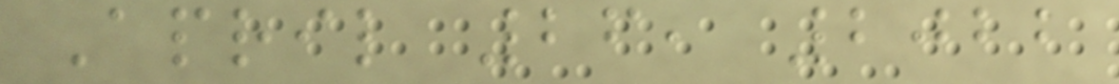April 26, 2022
